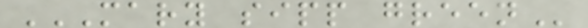MARY SIPP GREEN
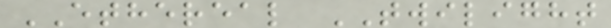ETHEREAL TWILIGHT
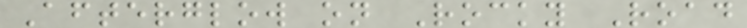Afterglow on Rocky Road
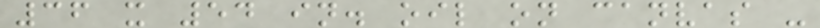36 x 54 in. oil on canvas -
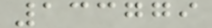133779
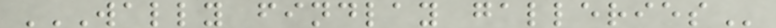WALLY FINDLAY GALLERIES
